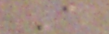A
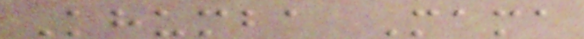Khumba Mama
